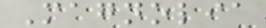Magnolia
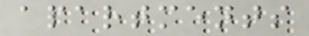apartments
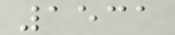1531
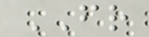FR
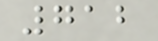712
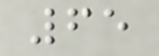65
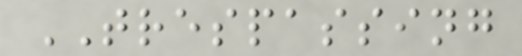TRESPASSING
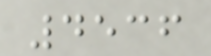4536
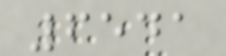6541
